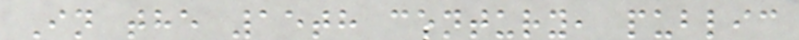In the 15th century, public
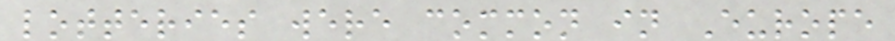lotteries were common in Europe
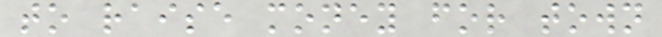to raise money for town
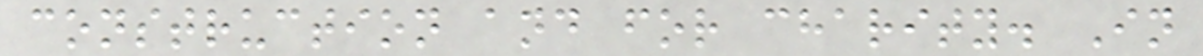construction and for charity. In
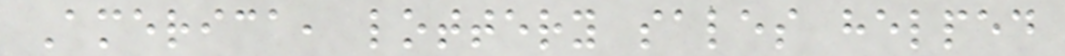America, lottery sales helped
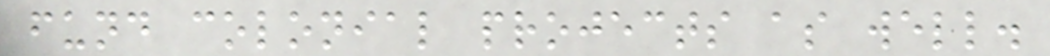fund colonial projects as well.
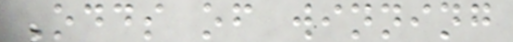Odds of winning
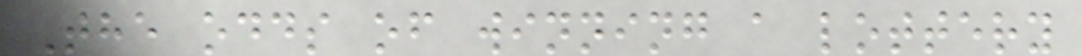The odds of winning a lottery
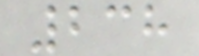238
